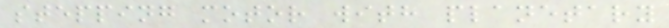stepping motor with planetary
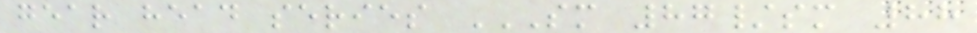gear head series SM 87/SM 88
